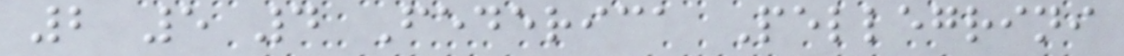2 5 4 Federica Pellegrini
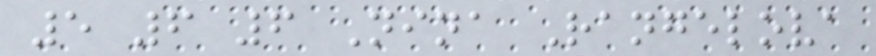5 6 6 Nina Rangelova
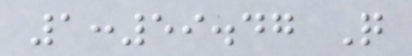1:59.47 Q
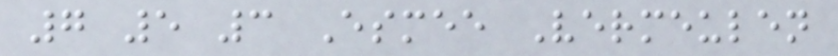7 5 3 Esmee Vermeulen
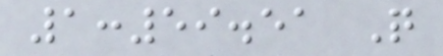1:59.51 Q
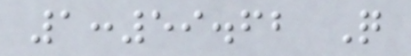1:59.62 Q
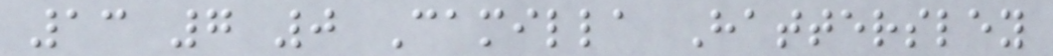13 7 0 Camilla Hattersley
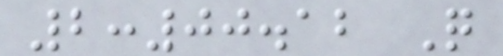2:00.12 Q
